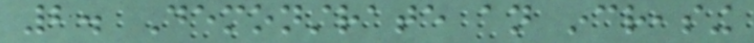2. Demonstrate an increasing
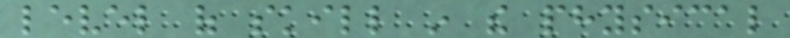level of skill in the physical
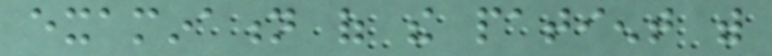examination of the patient with
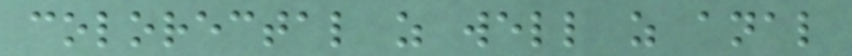colorectal as well as anal
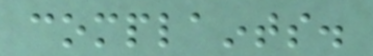complaints.
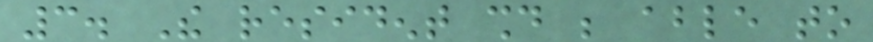3. The resident should be able to
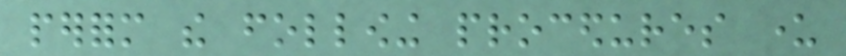perform the following procedures under
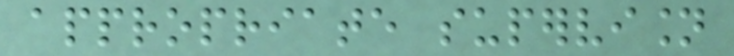appropriate supervision
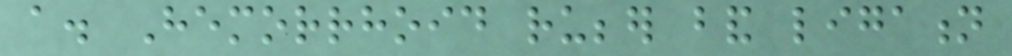a. Hemorrhoid rubber band ligation
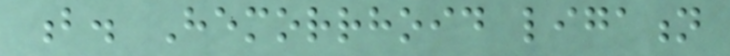b. Hemorrhoid ligation
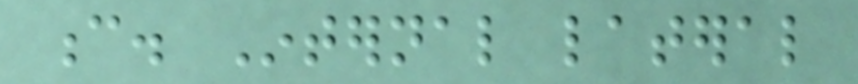c. Internal lateral
